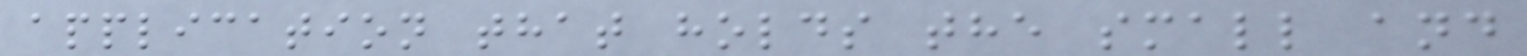application that holds the small and
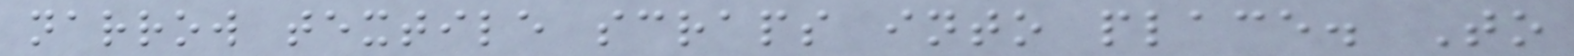narrow textile scraps into place. To
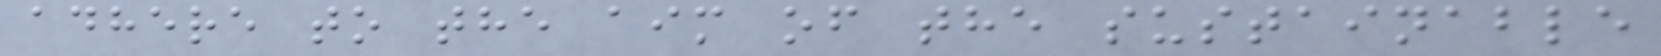adhere to the aim of the sustainable
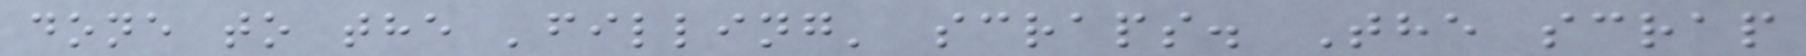done to the 'filling' scraps. The scrap
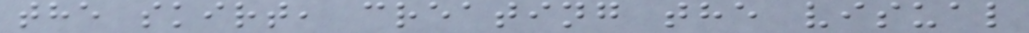the skirt, creating the visual
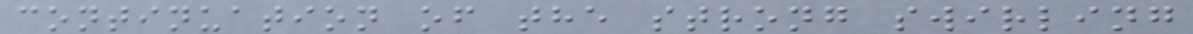continuation of the strong swirling
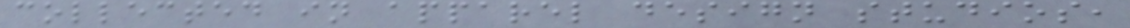collected in apparel design studios,
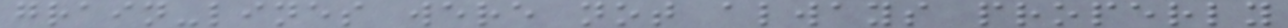grain-lines were not always properly
